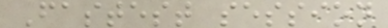Fastest session
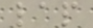lap
